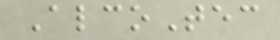AlcoTec
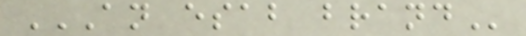AN ESAB BRAND
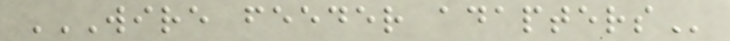WIRE FEEDER ADAPTERS
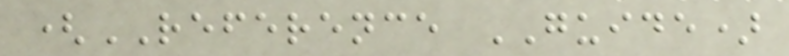(REFERENCE GUIDE)
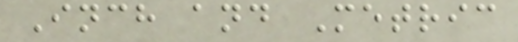Inch and Metric
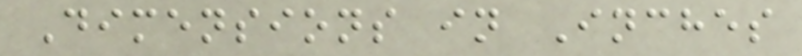Dimensions in Inches
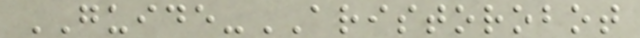GUIDE-ARISTOROBOT
